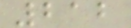212
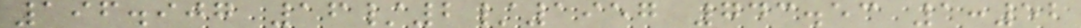196.907 16/2/1957 743.53 1:52
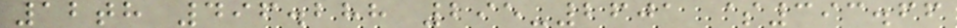12th 496.288 295-2601 $393.66
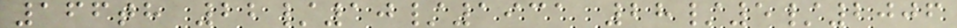166th 22/10/1931 28/5/2006
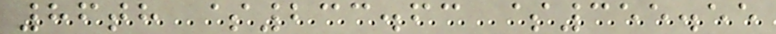86th $233.63 $355.55
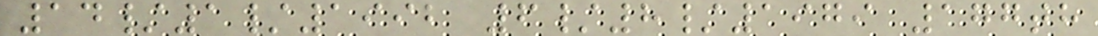14/1/1992 6/8/1979 177th
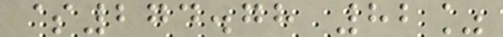$274.78 82%
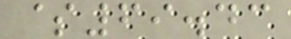$69.43
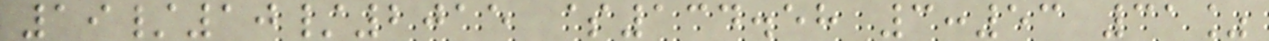19/10/2015 $134.58 3:53 31%
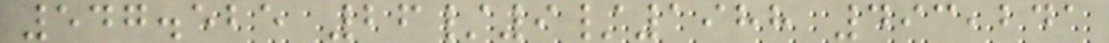547.525 26/9/1988 493,241
